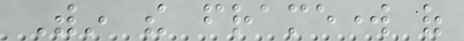Within the framework of
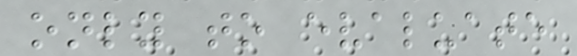only to evaluate
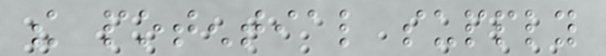the potential supply
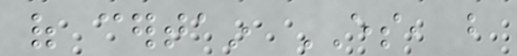of certain ES, but
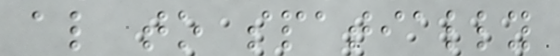also to spatially
